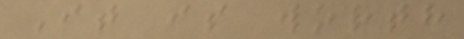It is worth
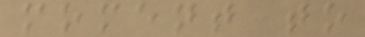moment to
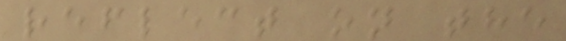reflect on the
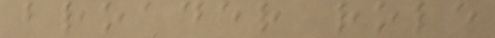broader role
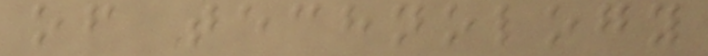of technology
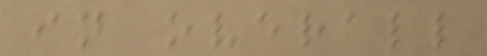in overall
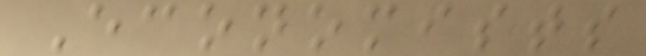Economists
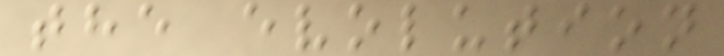the evolution
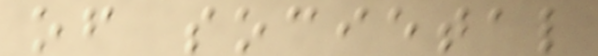of societal
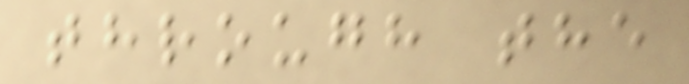through the
